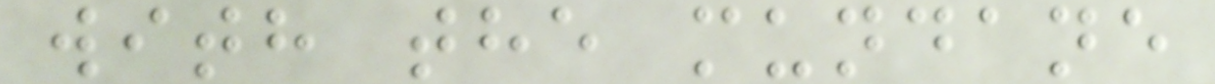with the mundane
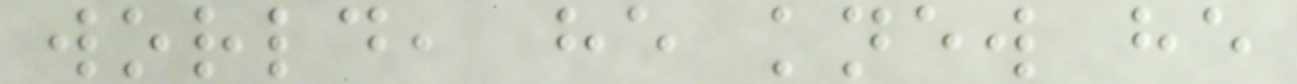world, he knew he
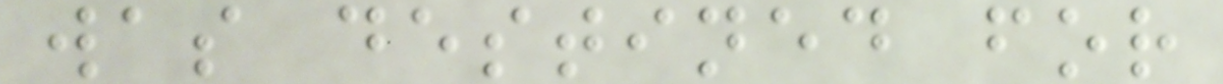was destined for
